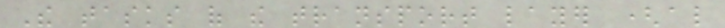The tasks of the transport layer (also
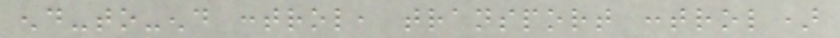end-to-end control, transport control)
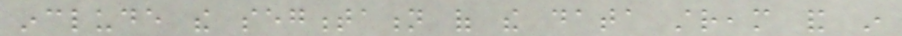include the segmentation of the data stream and in
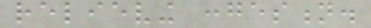relieving congestion.
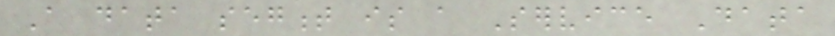A data segment is a Service Data
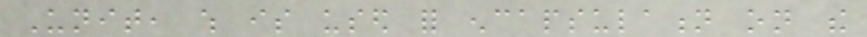Unit, which is used for encapsulation on the
